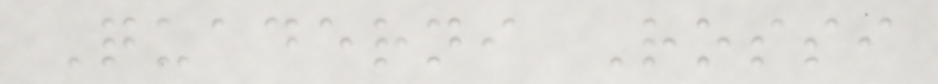Quaderni Rossi
